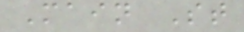Main St
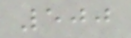500
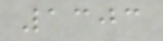1303
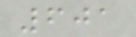601
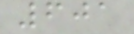601
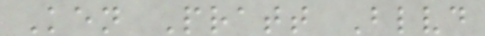Ken Pratt Blvd
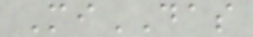MiDAS
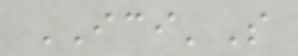ICI'S
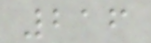216
